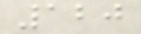120
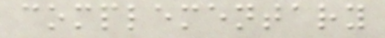complementary
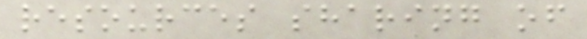resources sharing of
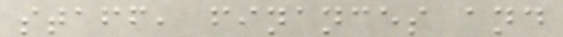staff, finances and
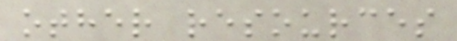other resources
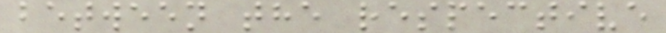between the respective
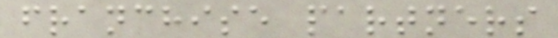franchise partners
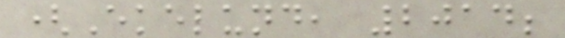(Ekelund, 2014;
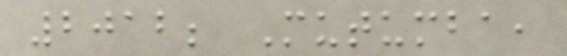2012; Mutumba,
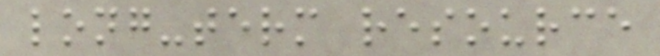long-term resource
